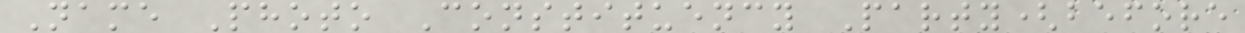Name Photo Constituency Party(before
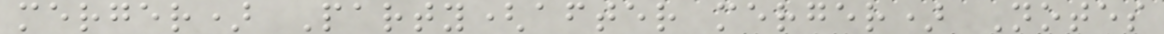merger) Party(after merger) Notes
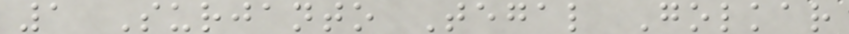1 Surjanto Tegal Golkar
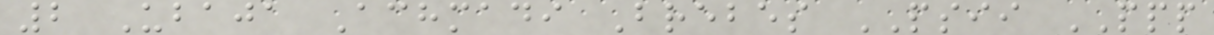2 Ubaja Achmadi Brebes PSII PPP
